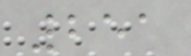251
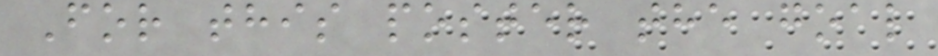For this poster the goal
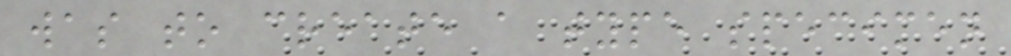was to create a type specimen
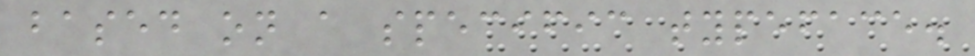based on a specific typeface.
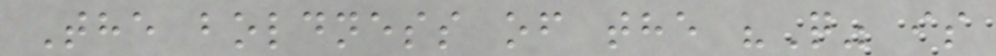The boldness of the "Q" is
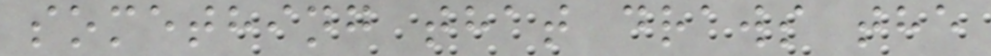something that draws the
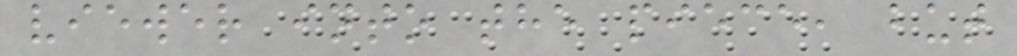viewer into the piece, but
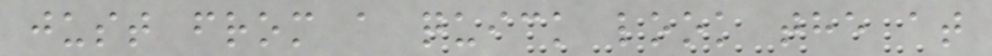just from a quick look the at
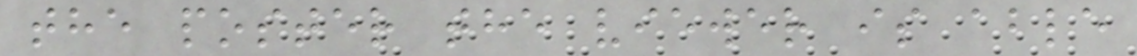the poster the viewer is able
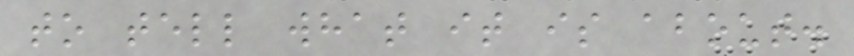to tell what it is about.
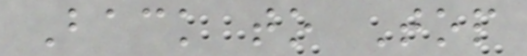Back to Top
